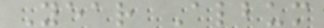Year Album
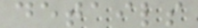details
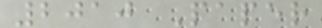2010 Paper
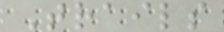Trails
